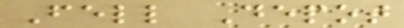Fell Depot
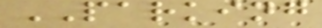PARKING
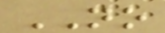NO
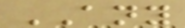ANY
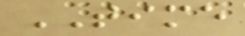TIME
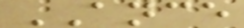ANCE
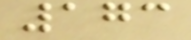173
